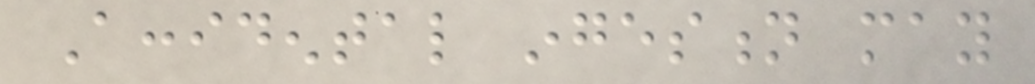Accidental ingestion may
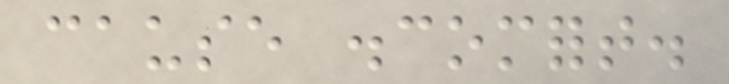cause discomfort.
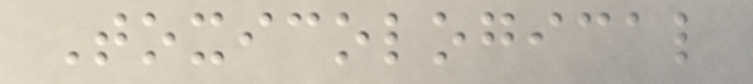Toxicological
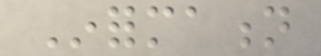Information
